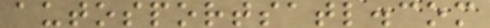autosportsatl.com
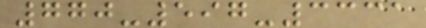770-597-3331
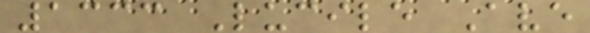1333 Lucile Ave
